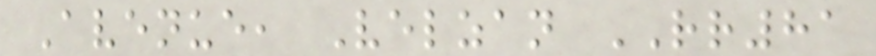Avenue, Velzan RR81
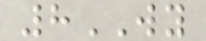8WY
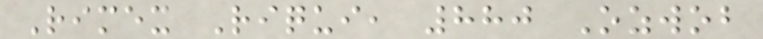Rimex Riqui, 880 Ozwob
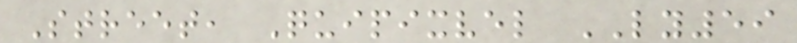Street, Quipixvel LY59
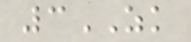3ZK
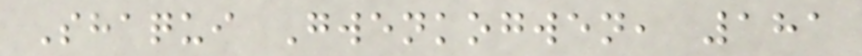Shaqui Gwenkogwen, 181
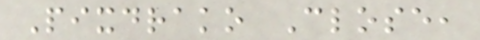Pixdrako Close,
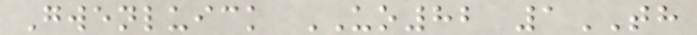Gwenluick UO82 1TH
